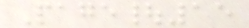Page|15
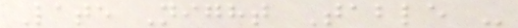Late Night Table -
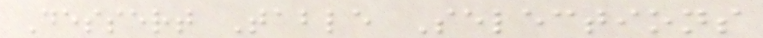Dessert Table Selections
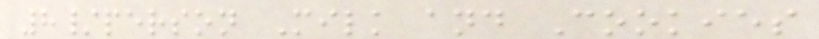8/person Milk and Cookies
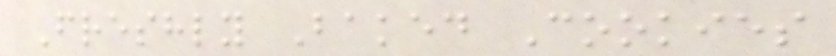Freshly Baked Cookies
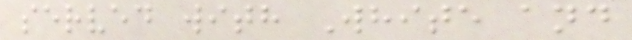served with White and
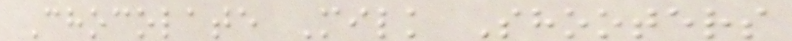Chocolate Milk Shooters
